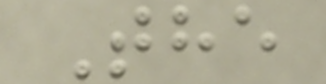The
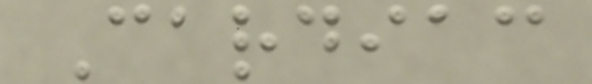Cardiac
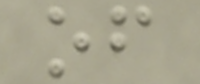of
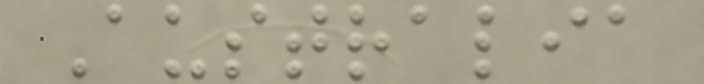Australia
